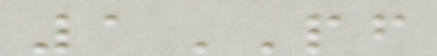1PF
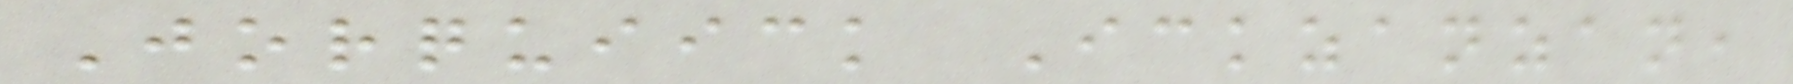Jorquiick Ickzanzan,
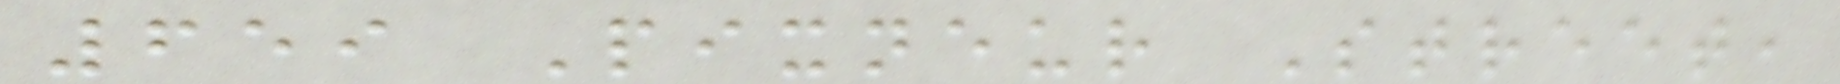659 Pixneur Street,
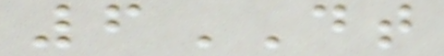6DT
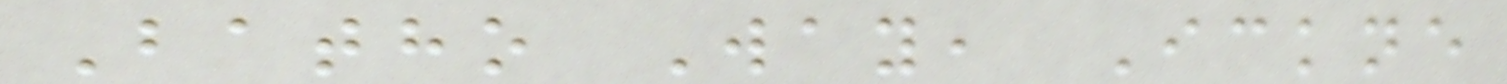Batho Way, Ickne
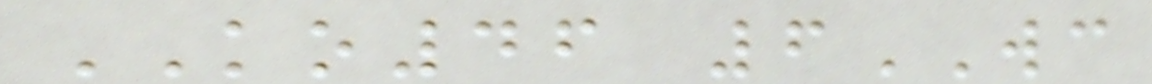KO46 6WC
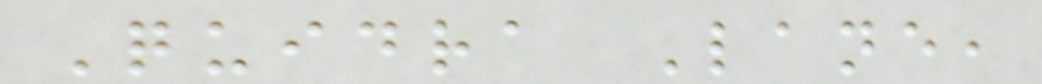Quidra Lane,
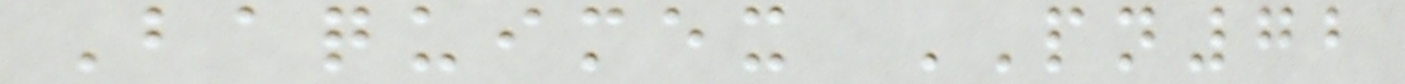Baquimex PN72
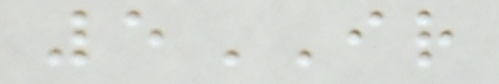5IR
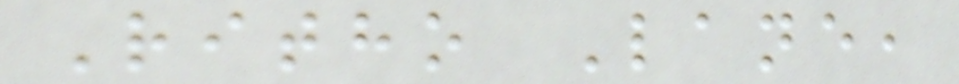Ritho Lane,
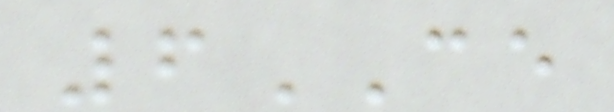6CE
